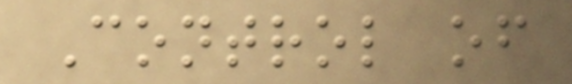Control of
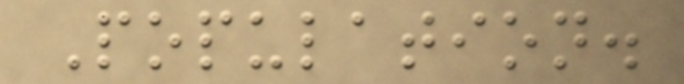Population.
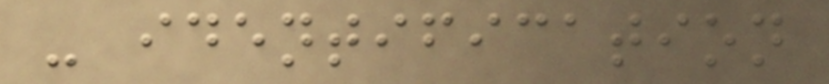- identification
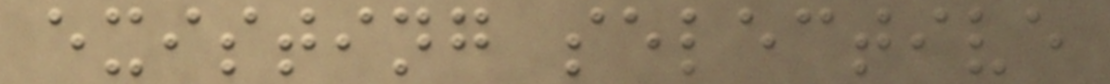existing selective
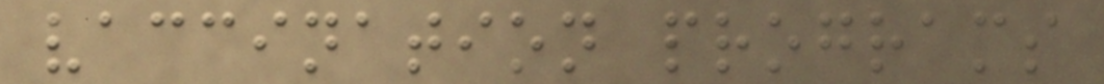vaccination programs
